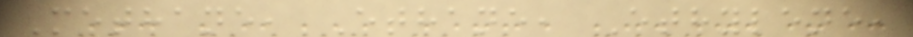Methane, Ethane, Ethylene,
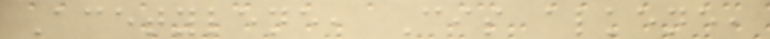Acetylene, Cis alkene,
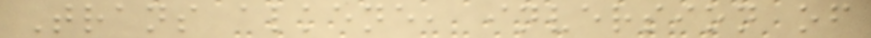Trans alkene, inversion of
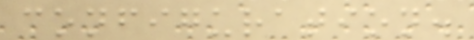configuration.
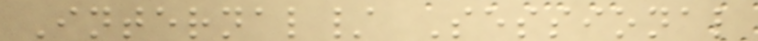Internal/ Sessional
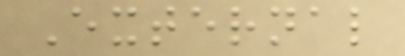External
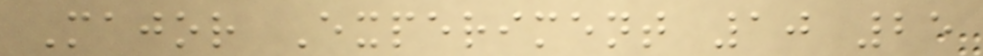Major Experiment 10 25
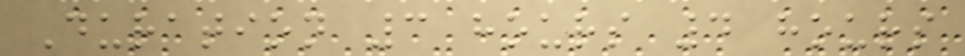Duration 3 hours 4 hours
